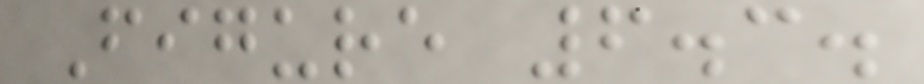Figure 6.3.
